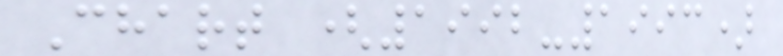Chart (1992-1993)
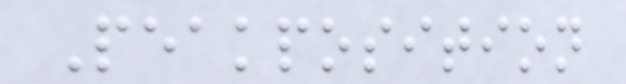Peakposition
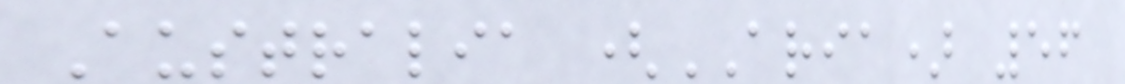Australia (ARIA) 56
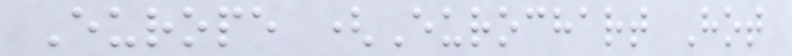Europe (Eurochart Hot
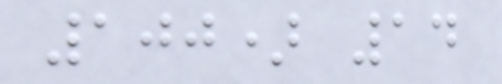100) 14
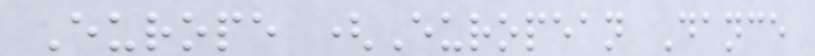Europe (European Dance
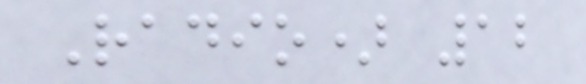Radio) 12
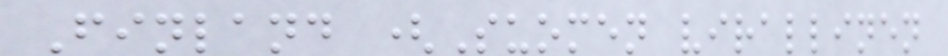Finland (Suomen virallinen
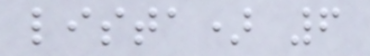lista) 6
